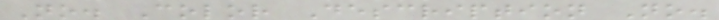No. Color Description No.
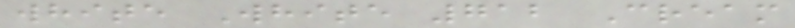white White 712 Cream
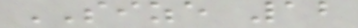SIZE 12
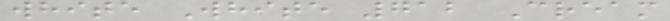white White 712 Cream
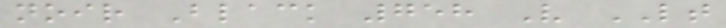noir Black 758 V LT
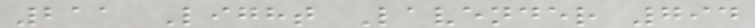211 Light Lavender 794
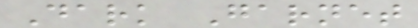Dark Garnet
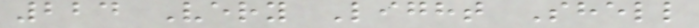224 Very Light Shell
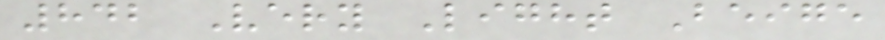842 Very Light Beige
